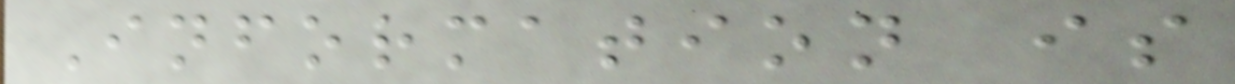Information is
